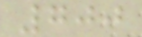700
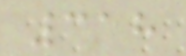318
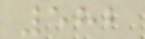582
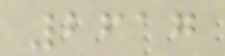2617
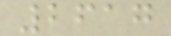2617
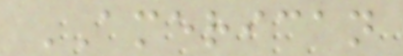AMERICAN
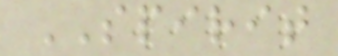SPIRIT
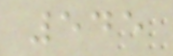545
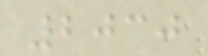2030
